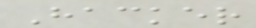Hacker
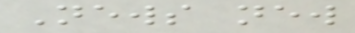News new
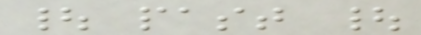| past |
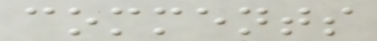comments
